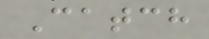Catch
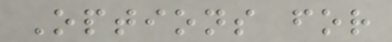Options for
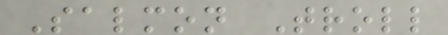Salmon Troll
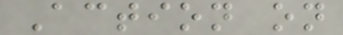Action on
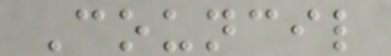Council
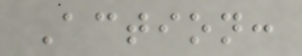Action:
